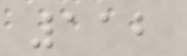112
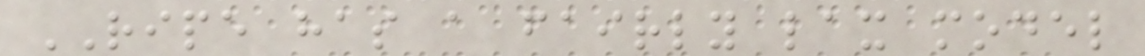RIPE has a fairly lax model
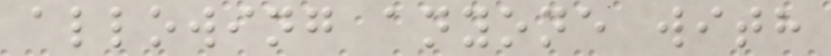allowing anyone with
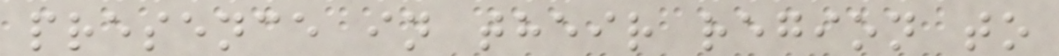presence in their region to
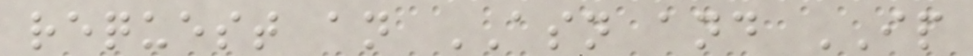request an ASN and IP
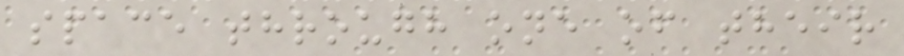space through one of their
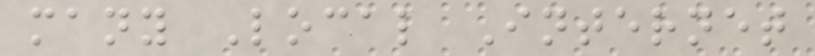many Local Internet
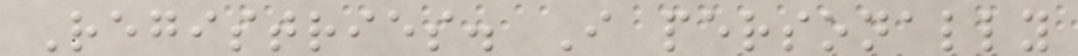Registries. I personally
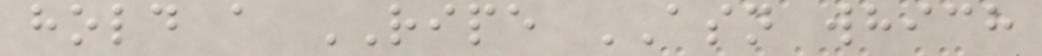hold a RIPE ASN which
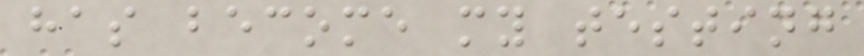has become my testing
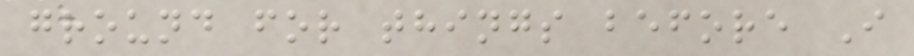ground for things before I
